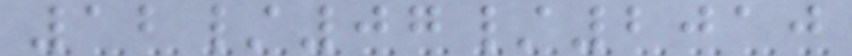12/07/2010
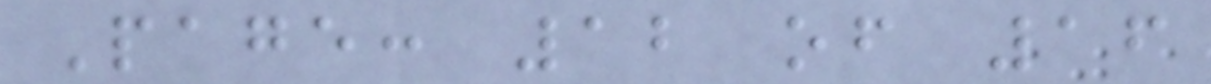Page: 12 of 16
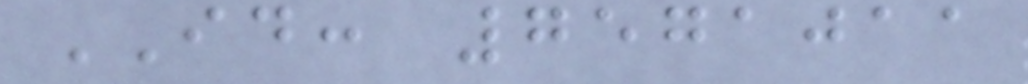ID: 7571011
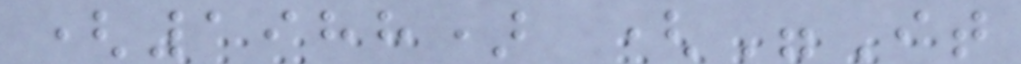(1988) ("It
